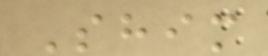Shim
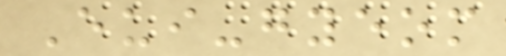Eui-gyeom
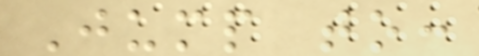Jump to:
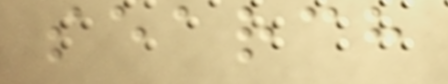search
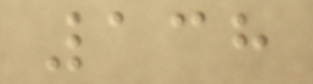138
